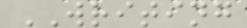WRITING
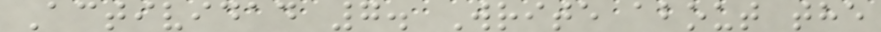Actividad 7. Write about the
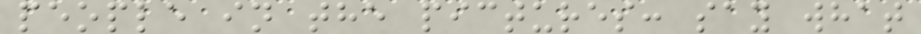people in the pictures: say what
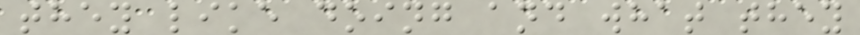they like doing and what they
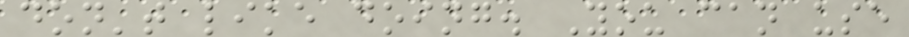don't like doing. You can use
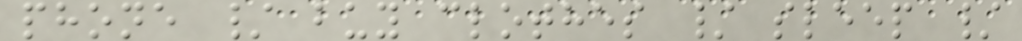phone / buy clothes / sleep /
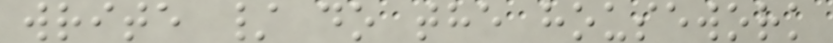write / do the housework
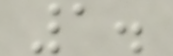1.
